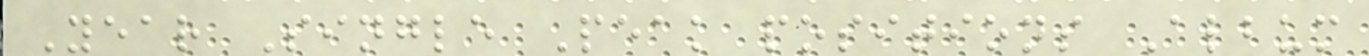Year Single Peak positions Album
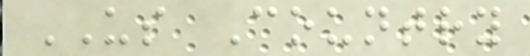US Country
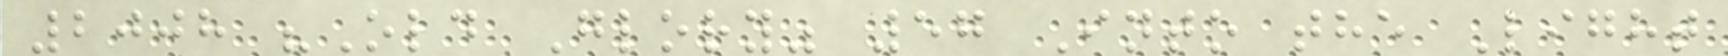2008 "Old Glory" 57 Into the Light
